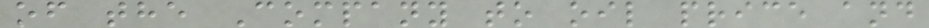of the Company to oil price and
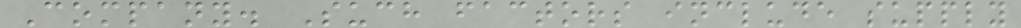Company. Such factors include supply
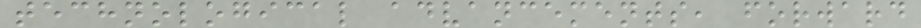technological advancements, forward
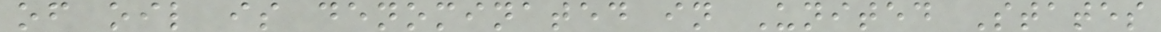of oil is denominated in United States
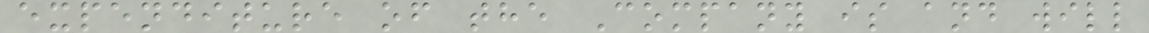expenditure of the Company is and will
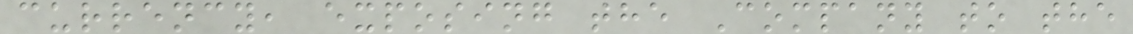currency, exposing the Company to the
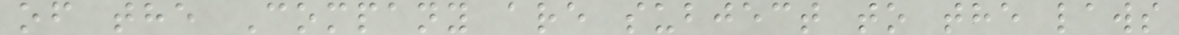of the Company are subject to the laws
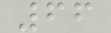66
